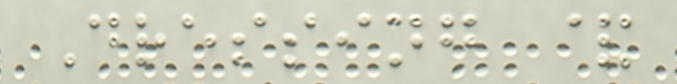Dressing &
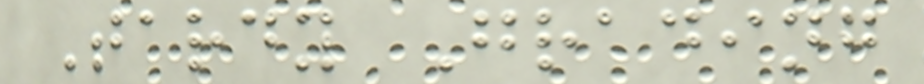Tardy Grading
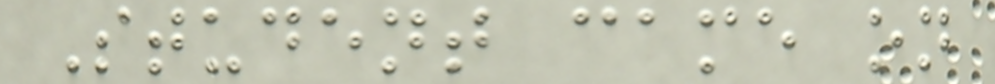Student came on
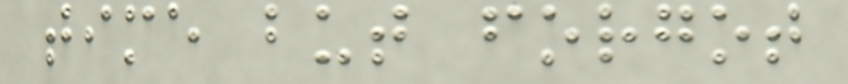time but forgot
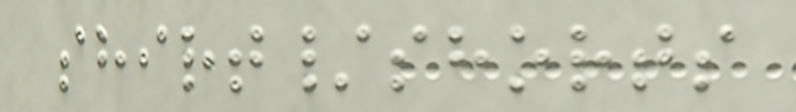shirt/shorts
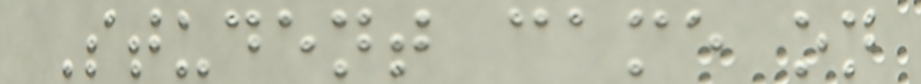Student came on
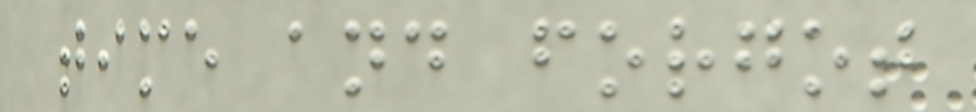time and forgot
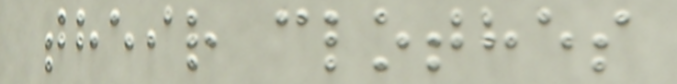their clothes
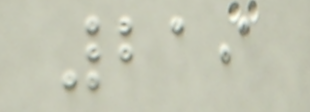219
